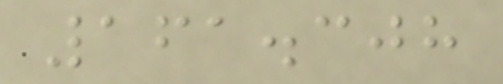161.308
